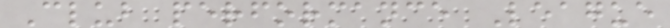Club performance League
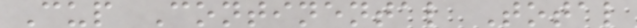Cup Continental Total
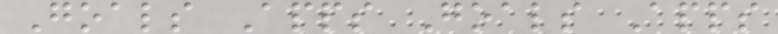Goals Apps Goals Apps
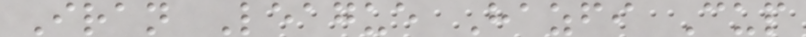Iran League Hazfi Cup
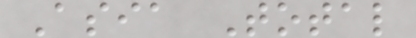Asia Total
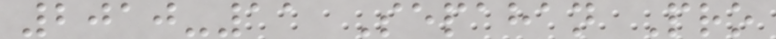2010-11 Sepahan Pro
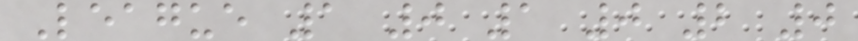League 1 0 1 0 2 0
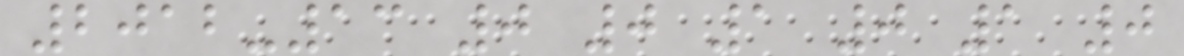2012-13 0 0 1 0 1 0
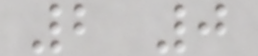2 0
